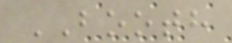BOOTH
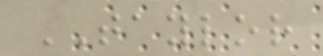TAYLOR
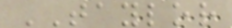TAYLOR
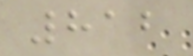812
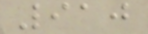910
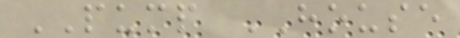PUMP HOUSE
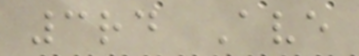3rd Ave
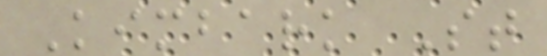Kimbark St
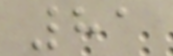81
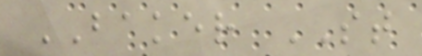BAKER ST
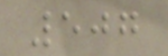507
